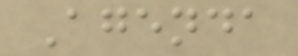Agenda
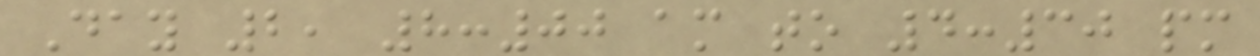Day 2, 8:00 am to 4:30 pm
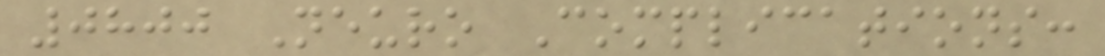0800 Neuro Complications:
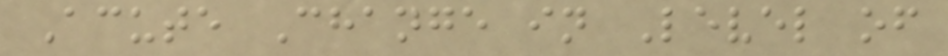Acute Change in Level of
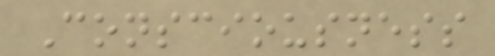Consciousness
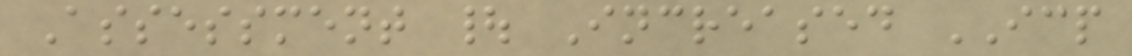Assessment | Increased ICP
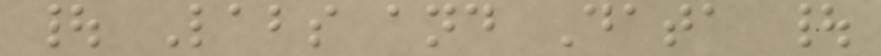| Labs and Data |
